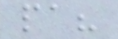pa?
